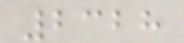2328
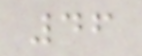46
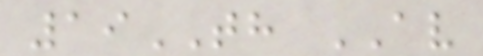19TH AV
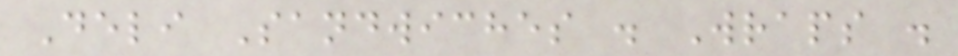Deli Sandwiches . Wraps .
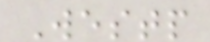Westp
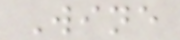Wine
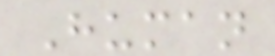Human
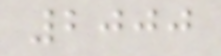2000
